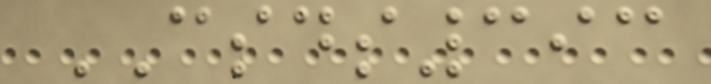CSDS393
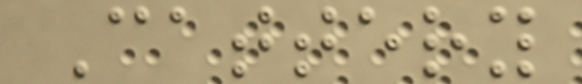Cattery
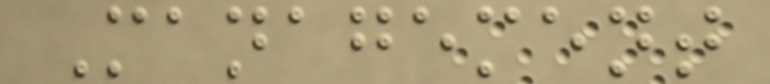Management
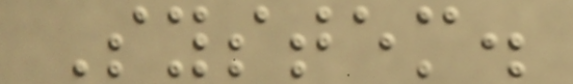System.
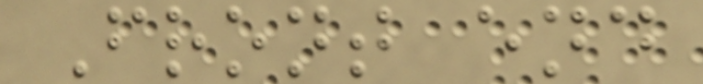Front end
